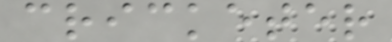cricketer
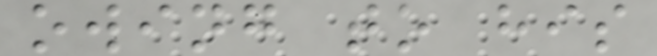owing to his
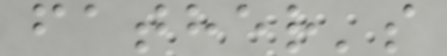father's
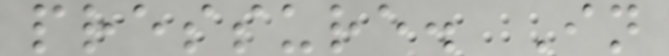pressure. In
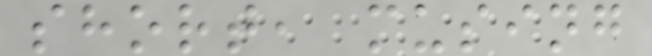short, musing
